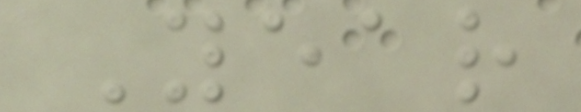Year
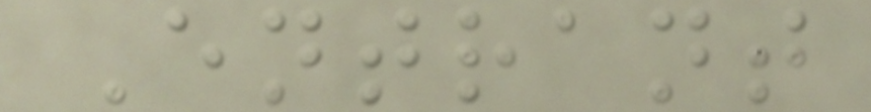Entrant
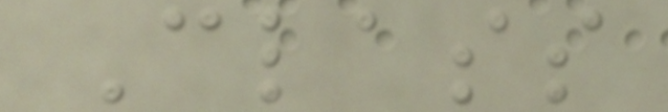Class
